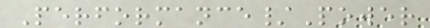Performance/Power
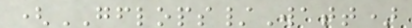(GFLOPS/Watt)
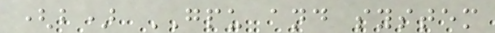(b) GPU and system
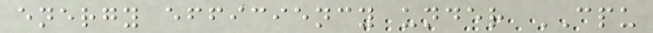energy efficiency under CPU
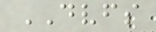DVFS
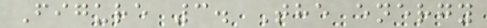Figure 3. The energy
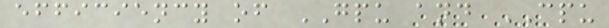efficiency of GPU and CPU
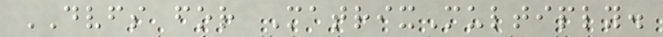DVFS for MatrixMultiply.
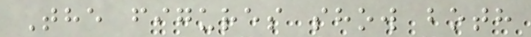The figures show both
